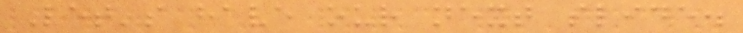Let's have our next slide.
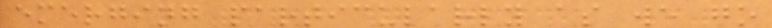emerging particularly as we go
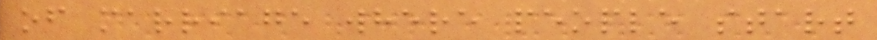of marriage where people start
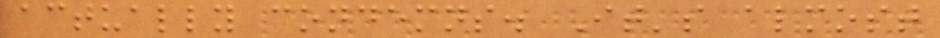actually condemns. It's almost
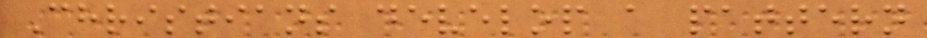Christians develop a pattern
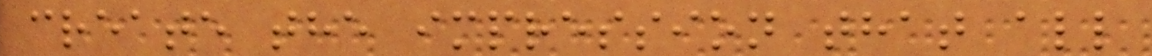create the impression that all
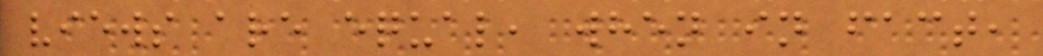views are equal, when in fact,
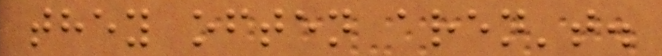they often aren't.
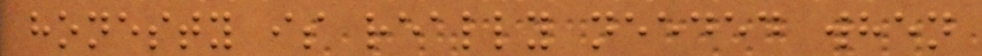honesty is really needed when
